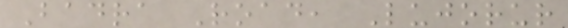Badra Road, Lujorur
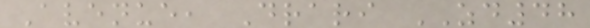Avenue, Drari ZD48
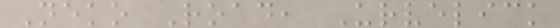Neko Road, Urvelick
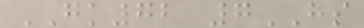GK72 7HS
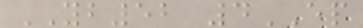YB52 4EP
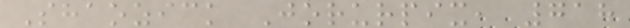Shaozick Jorurpix, 718
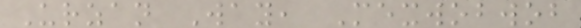Urzan Way, Mexwobwob
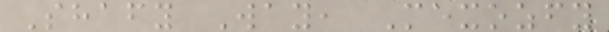Shafy Way, Mexozfy
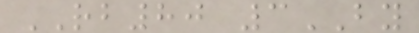RB80 3BY
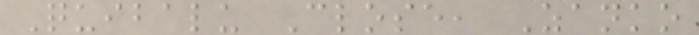Quibalu Close, Zanko
